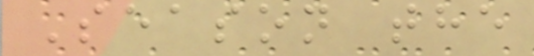Season the
